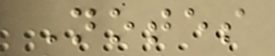Notes
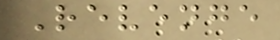Revenge
